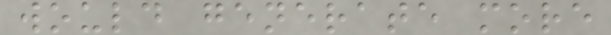would generate more
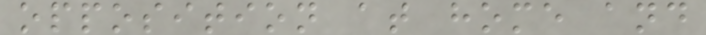opposition at home and
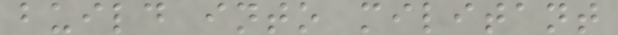build into militant
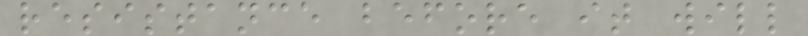resistance before it will
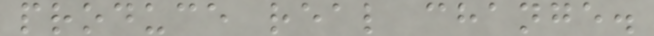produce real change.
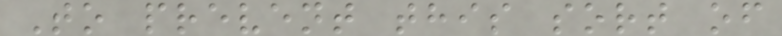To prevent this sort of
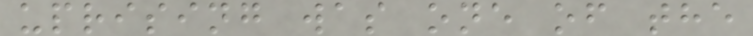uprising was one of the
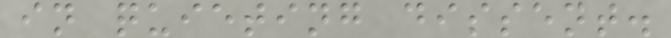in quieting dissent.
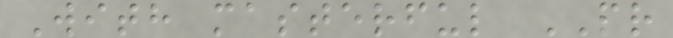With masterful PR
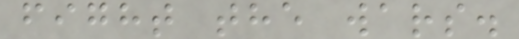fight the wars.
